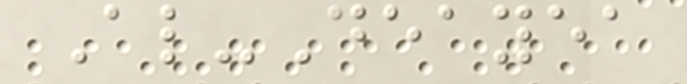Al-Deayea
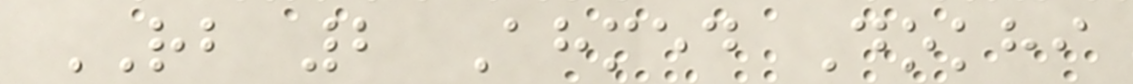RB 2 Ahmed Dokhi
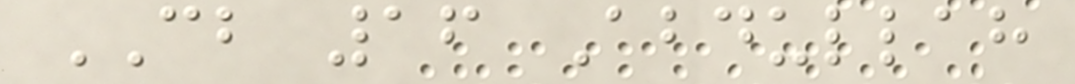CB 16 Abdullah
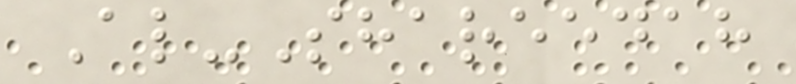Al-Shareedah
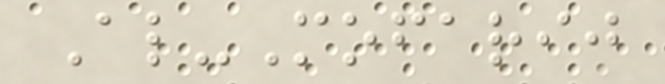Al-Mofarij
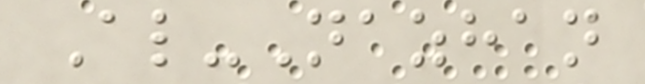Al-Nazhan
